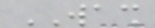WASH
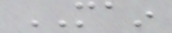MAIN
